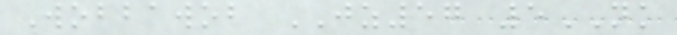Wobbawob JZ57 5NK
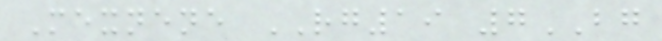Mexnene RG19 7BG
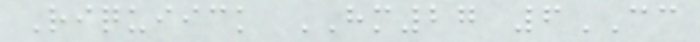Riquiick HM27 6CC
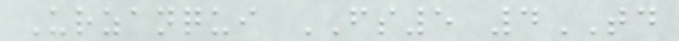Urzanqui FS5 4TD
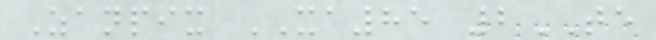Zanpix XA85 2TE
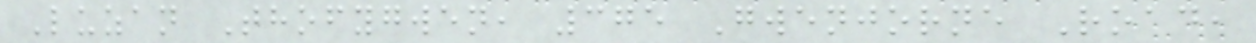Luzan Thofygwen, 375 Gwenjorne Road,
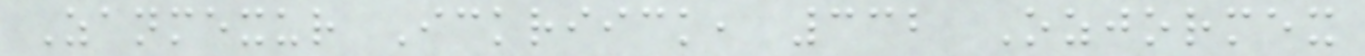Zanmexur Ickriick, 332 Ozjormex
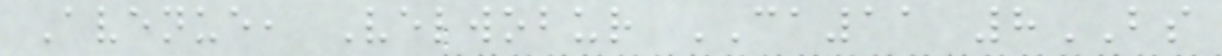Avenue, Velwobur CA11 8BS
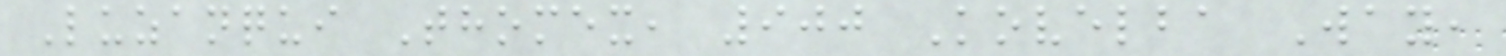Luzanqui Thomex, 900 Kovelba Way,
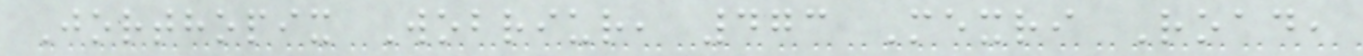Jorthopix Wobriur, 473 Mexri Road,
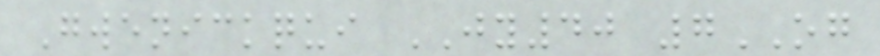Gwenickqui JY40 7OG
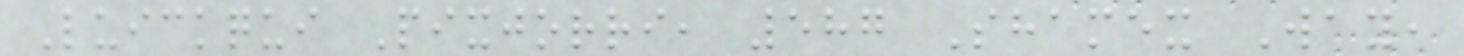Luickqui Pixjorri, 587 Shamex Way,
